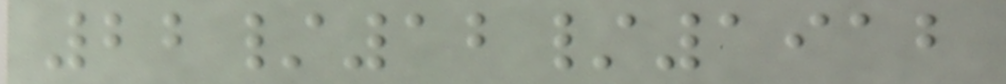22/12/1912
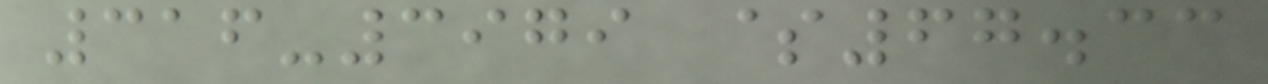316-3979 $67.33
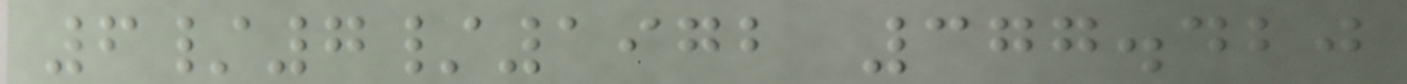6/7/1972 377.420
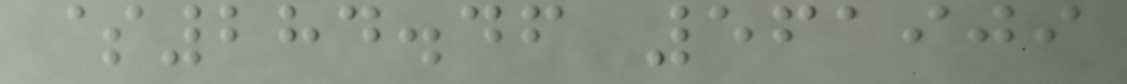$284.46 561909
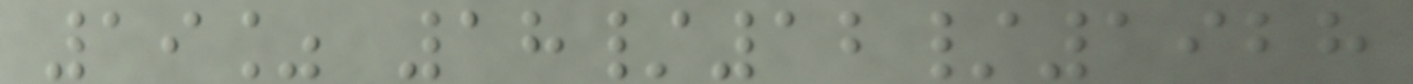19% 18/12/1928
